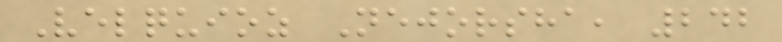Velquioz Nejorsha, 242
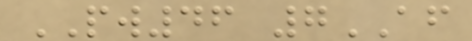PW46 7AF
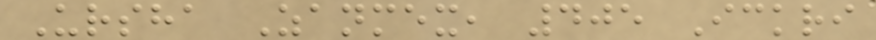Ursha Zanmex, 405 Ickri
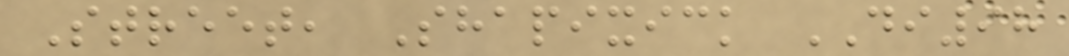Street, Shapixick DI98
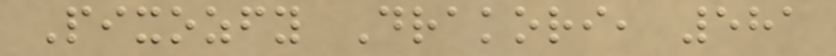Pixozfy Drakori, 581
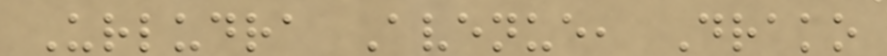Urludra Avenue, Drako
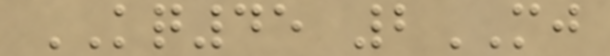KQ45 2MJ
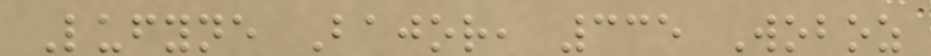Lufyne Bajor, 335 Woboz
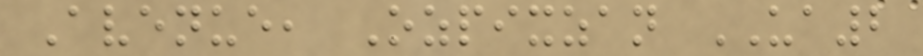Avenue, Ozpixzan UA2
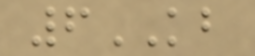6KB
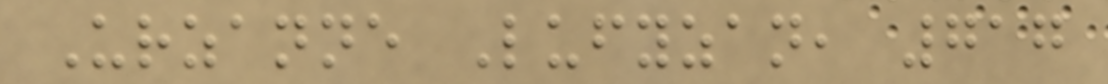Urzanne Lufyzan, 717
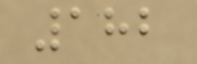182
